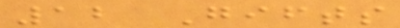12 Gifts
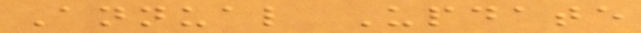Annual Update
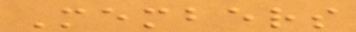Members
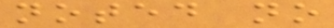noted no
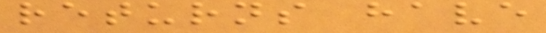returns have
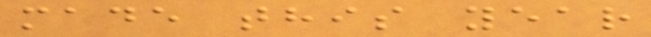made this year
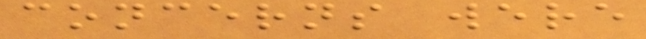concerns were
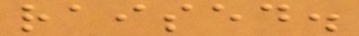raised.
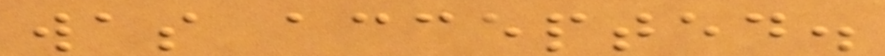was accepted.
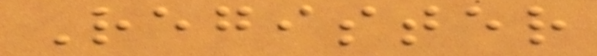Register
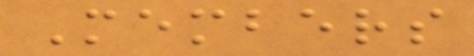Members
